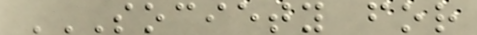SOCIETY FOR
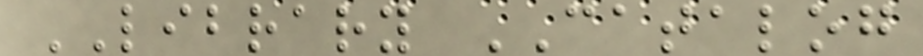LIBRARY CATALOG
